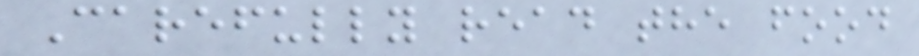Carefully read the food
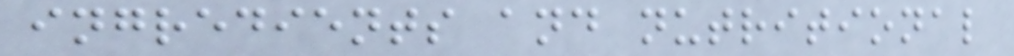ingredients and nutritional
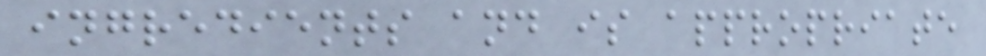ingredients and is appropriate
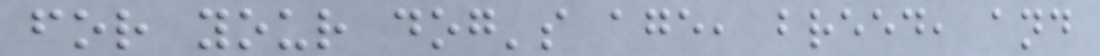for your dog's age, breed, and
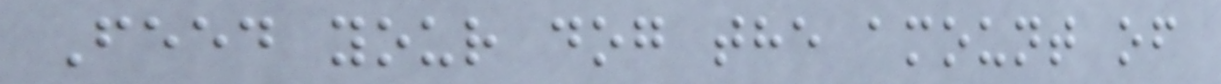Feed your dog the amount of
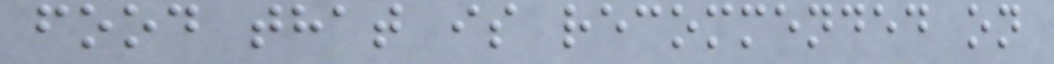food that is recommended on
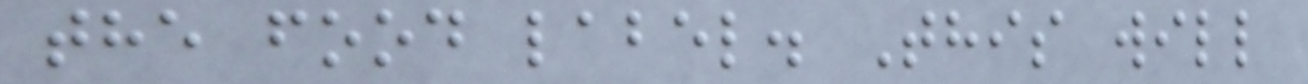the food label. This will
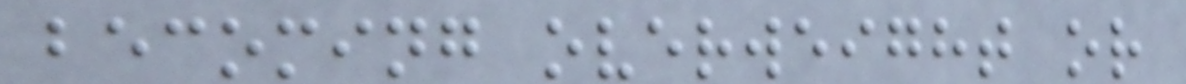becoming overweight or
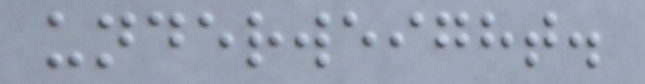underweight.
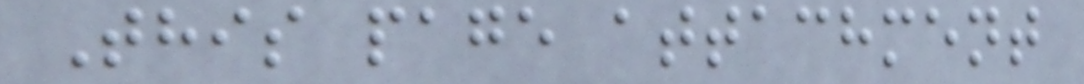This page attachment
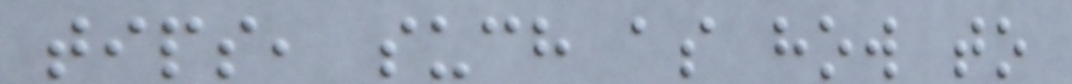tips, such as how to
